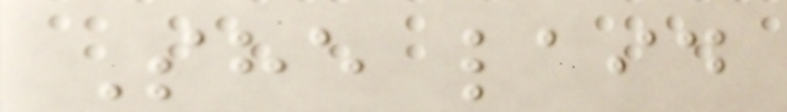She laid
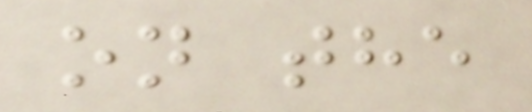on the
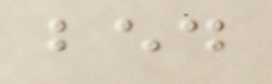bed
